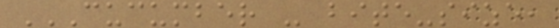CUCUMBER - BITE-SIZE,
